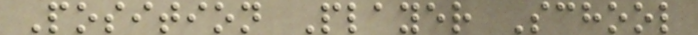Position Player School
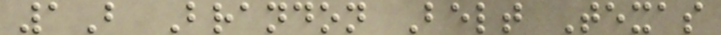1B Brandon Belt Texas
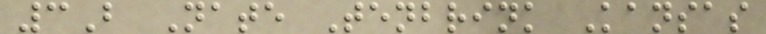3B Nate Tenbrink Kansas
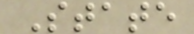State
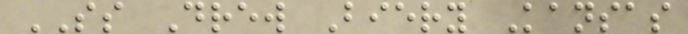SS Drew Biery Kansas
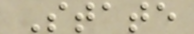State
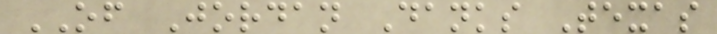OF Jordan Danks Texas
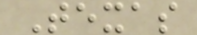Texas
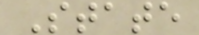State
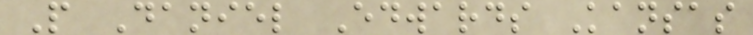P Daniel Edwards Kansas
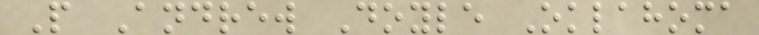P Andrew Doyle Oklahoma
